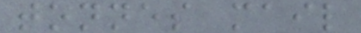tonnes mail
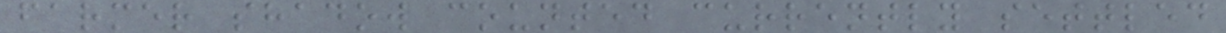farmer shadow counted currently settled
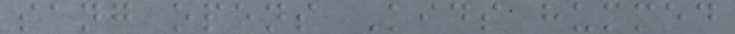sang opens Kids hummed
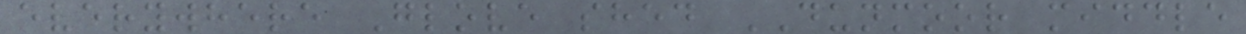everywhere Glove shed DUNMOOR middle
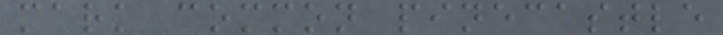mark common pinecastle
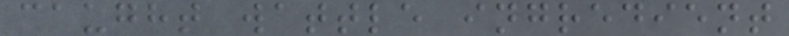caught wattle ingredient
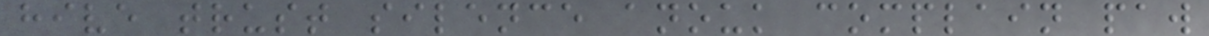hive trust silence anouk complain paw
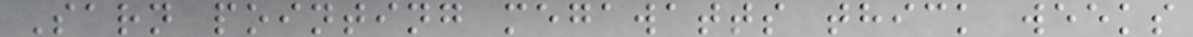Sarn pointing megawatts thick weeks
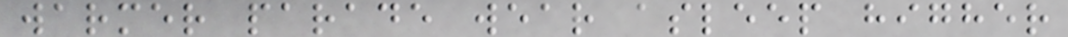warmer parade wear asleep higher
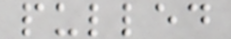pulled
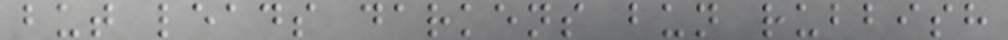but leads darkens bun rubbish
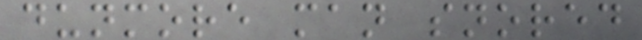dunmore man snored
